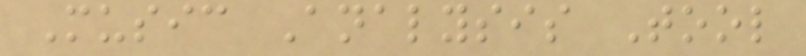Music Analysis Tool
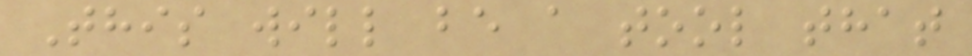This will be a tool that
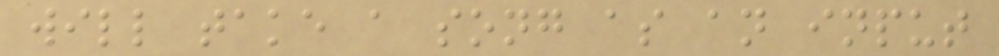will take a song as an input
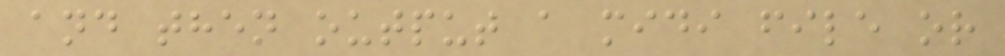and then output a midi file or
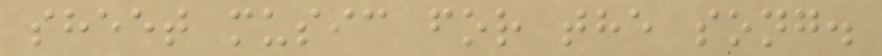sheet music for the song.
